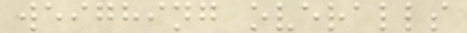weighing overalls
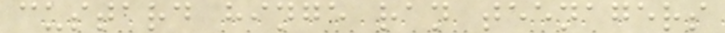custard hinge ran teenagers
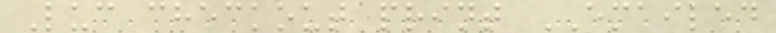Luc checkout print EMAILED
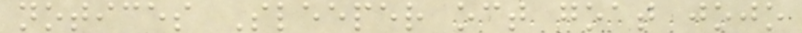notices Sleeper oct goat jojo
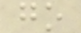go
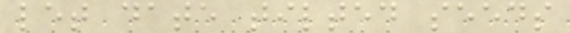let date tilted seeds
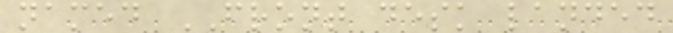named FRONT desk landed
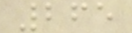265
